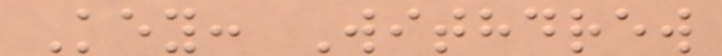Key: Withdrew
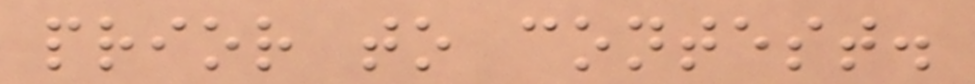prior to contest.
